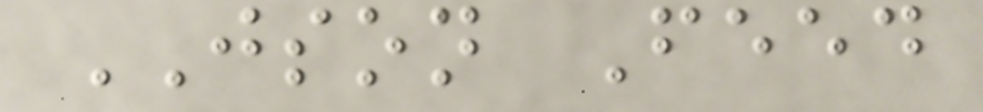JSON Feed
